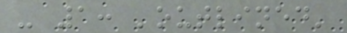- 1: 'outlined'
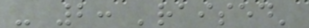- 2: 'raised'
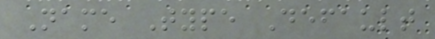Name Type Default
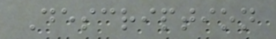Description
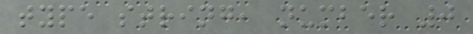type string, number 0
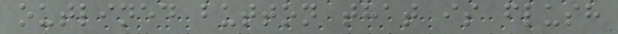outlined button that is flush
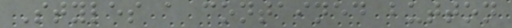Styles a contained button
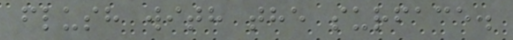flush with the surface.
